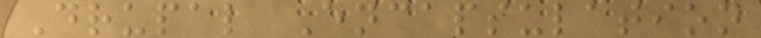Drupal Encapsulation
